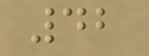42
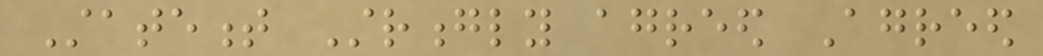Statement Strongly agreed Agreed
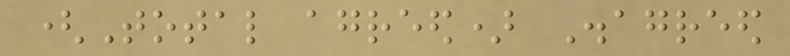(Total agreed) Disagreed
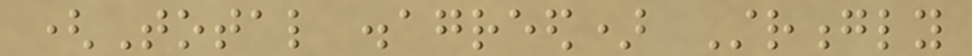(Total disagreed) Strongly
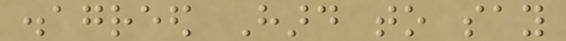disagreed Hard to say
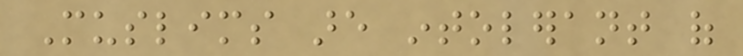Muslims are intolerant of
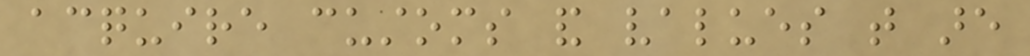acquire customs and values that are
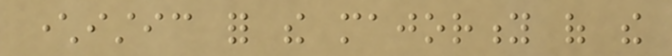characteristic for the majority of the
